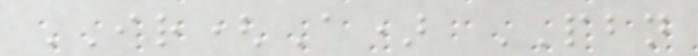IR(A) PBN
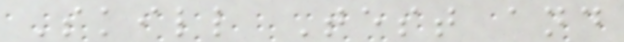Skill Test and
